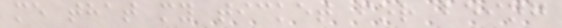me that my ticket for being
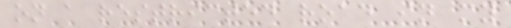on a restricted road in my
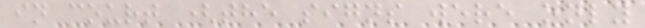in court (the signs were only
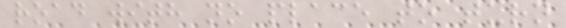road with no place to turn
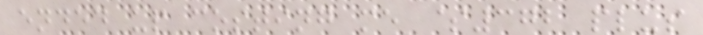ended up costing me $372 plus
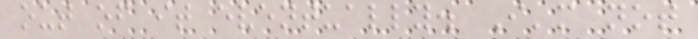out of it eventually. I'm not
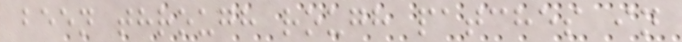been through rough patches in
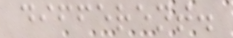different.
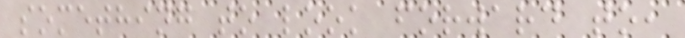something to look forward to,
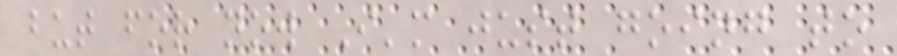but for now I'm just going to
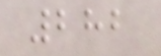282
